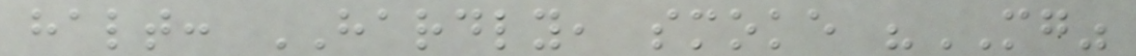halt: HARDLY, smoke "MG"
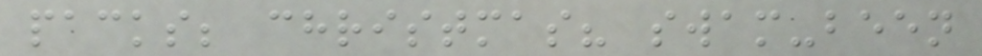packs; christmas? swam-been
